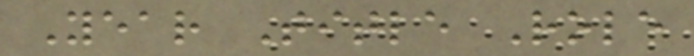Year Title Role
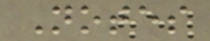Notes
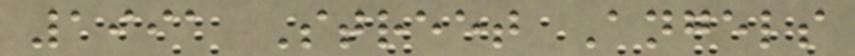1991 Street Angels
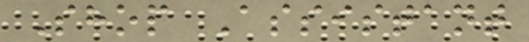Shop Assistant
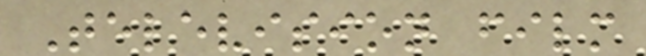Television film
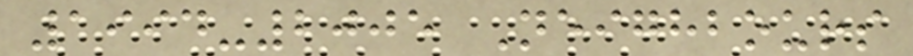1994-2005 Neighbours
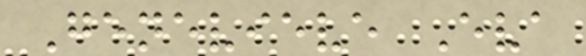Genevieve Eva
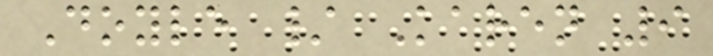Doyle / Karen 9
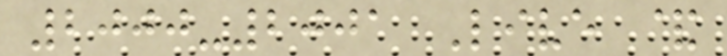2000-2001 Live &
